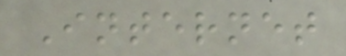Internet
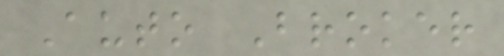Auto Broker
